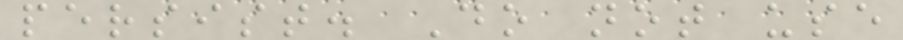persist. Do not use
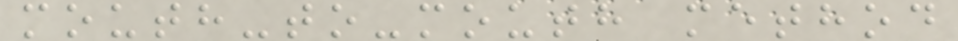mouth-to-mouth method
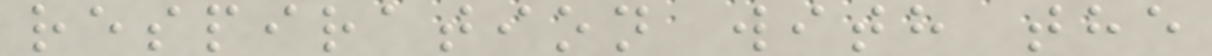respiration with the
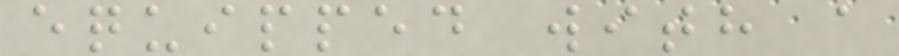equipped with a
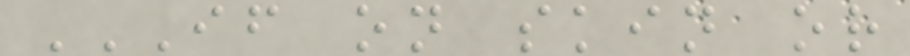IF ON SKIN OR
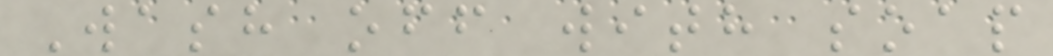Wash off with soap
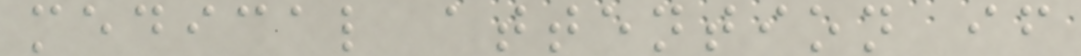medical attention if
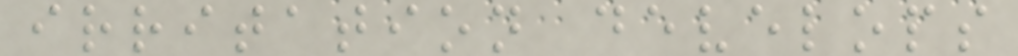irritation develops
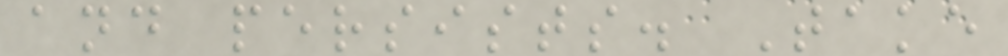and persists. Take
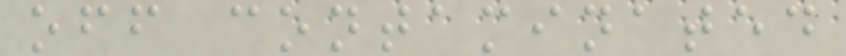off contaminated
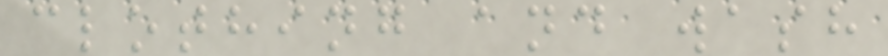clothing and wash
